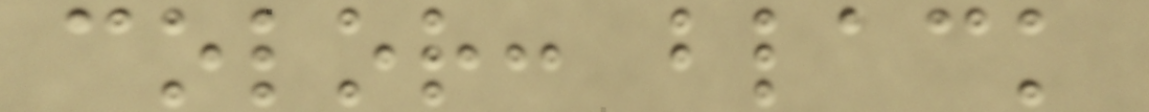color: black
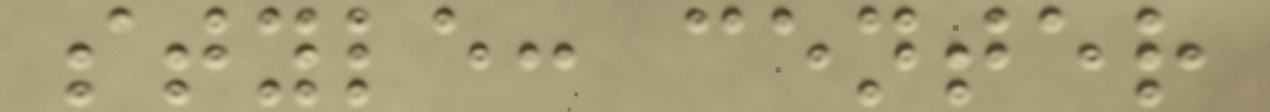style: center
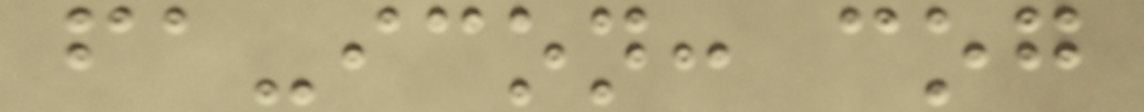fa-icon: cog
